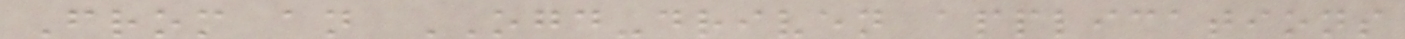From an OGD-driven applications
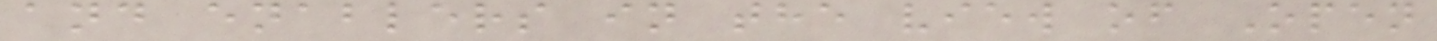and enablers in the view of Open
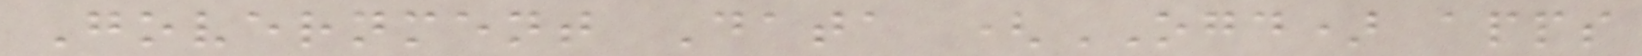Government Data (OGD) apps
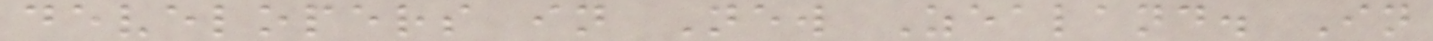developers in New Zealand. In
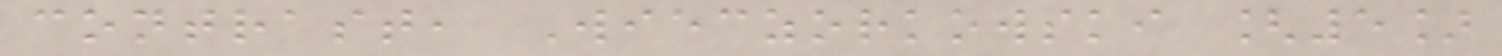contrast, Wieczorkowski [5]
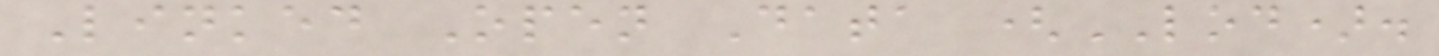Linked Open Data (LOD).
